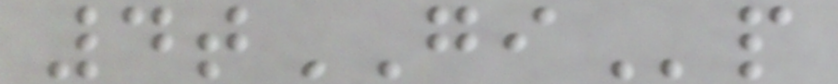4tGIp
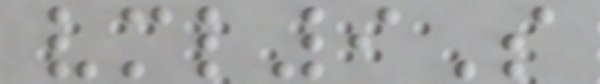vml9S
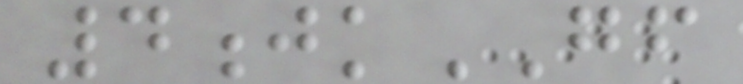4jkGF
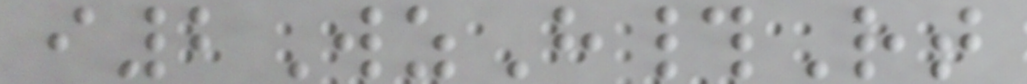i2WzH#Rt
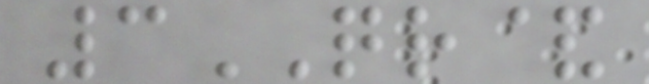3QR&
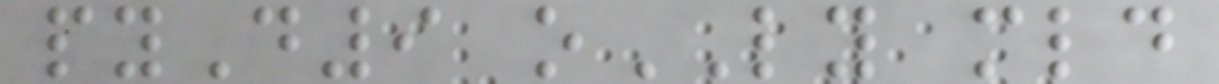pyD9 oLY mld
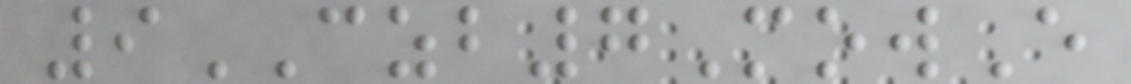9CZB7MowE
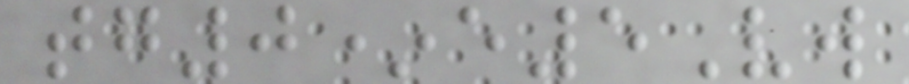tg0*e5Vw
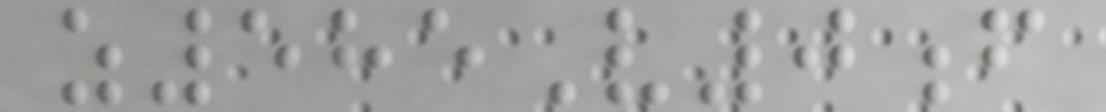z585V0f
